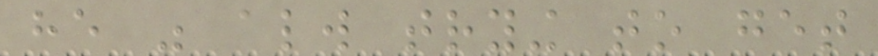he was always trying to get
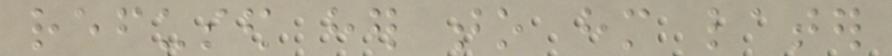refused her to him later
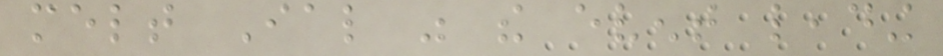melt Ial was the event leading
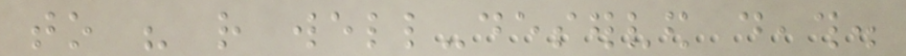to his rather well-deserved death.
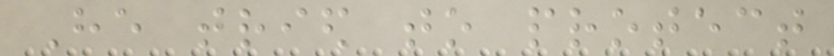He tried to protect
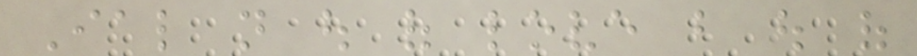Ial not out of love but out of
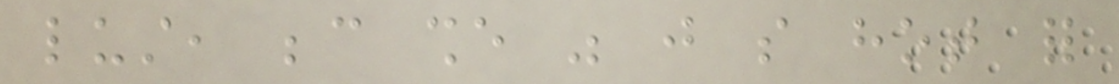lust, because she was just so hot for
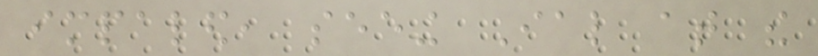impaled, seeing Ial at the
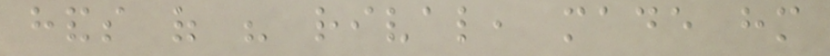hands of his rival, made him
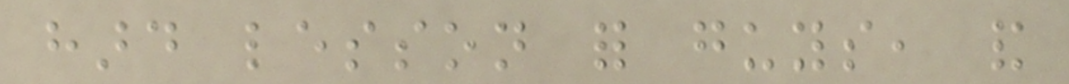hard lesson for guys, and
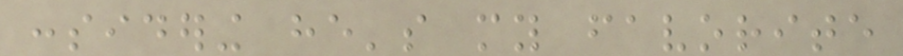considering he's my favorite
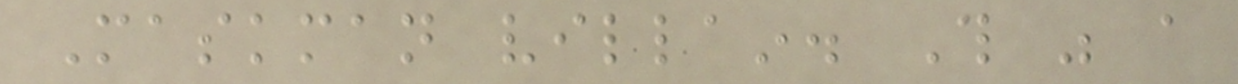Maskman villain. This was a
